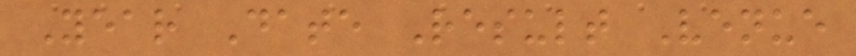Year Date Result Venue
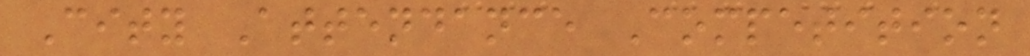City Attendance Competition
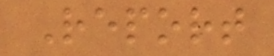Report
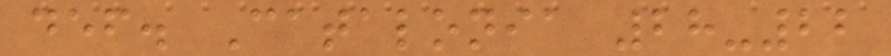def. Catalonia 28-22
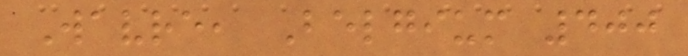Wavre, Belgium 400
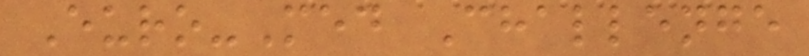Euro-Med Challenge
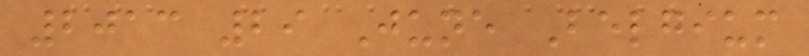2013 29 June Belgium
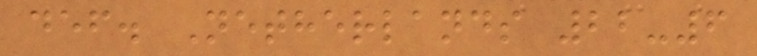def. Netherlands 22-6
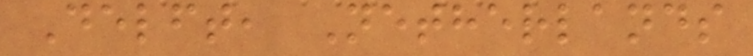Delft, Netherlands
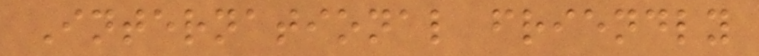International friendly
